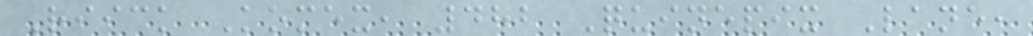Riick Komex, 482 Quinepix Lane,
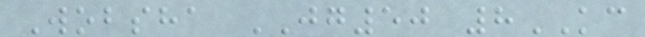Wobsha JG50 8KC
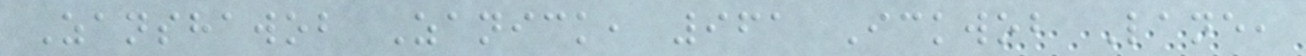Zanshawob Zanick, 961 Ickwob Lane,
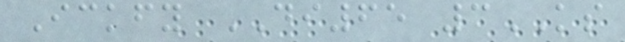Ickfy DI65 3KS
